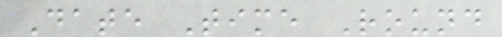Date Time Round
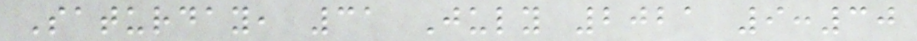Saturday, 31 July 2021 9:30
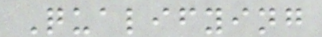Qualifying
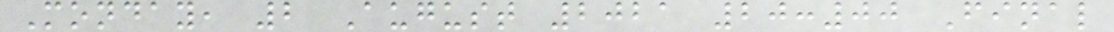Monday, 2 August 2021 20:00 Final
